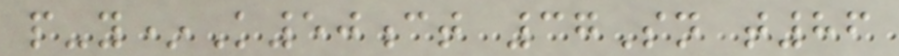p-y*K50ct 37Sn t86
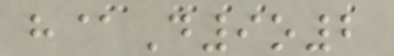h@D9o2
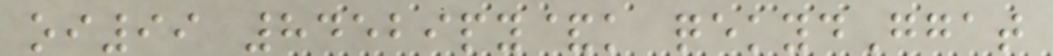oi99 84529py&k qekydGgat
